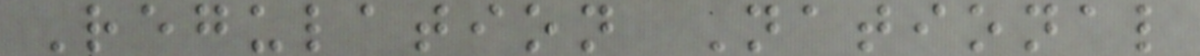Regulation National
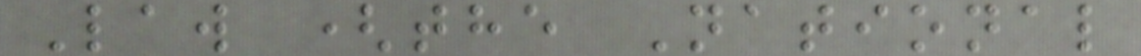Law (the National
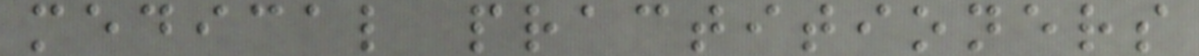medical practitioners
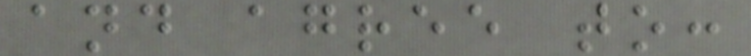and agree to:
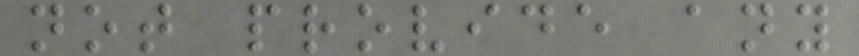not provide any
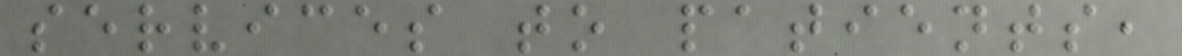services to patients,
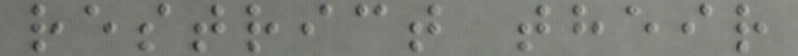restrict their
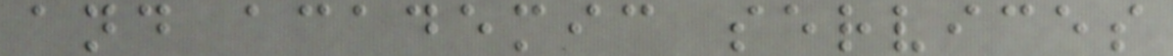and academic services
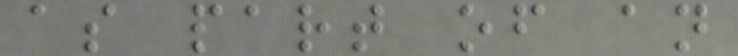as part of an
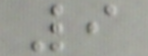9
